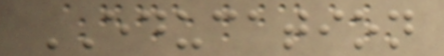EDUCATION
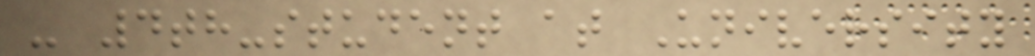- 4th-student at University
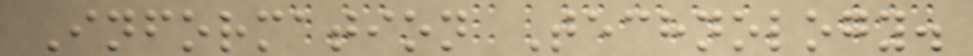Information Technology.
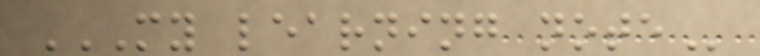MY LEARNING NOTE
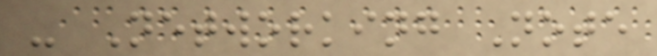- Networking Note
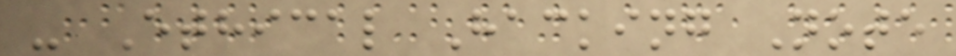- Ethical Hacking Note
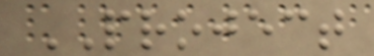PROJECT
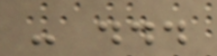- ...
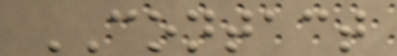CONTACT
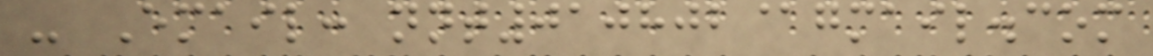- Email: nnt010802@gmail.com
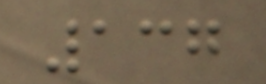137
